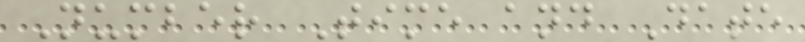Number Time and Date
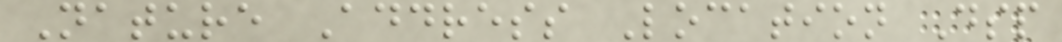Nature Address Location Dsp
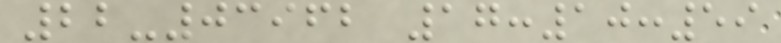22-03962 17:10:59
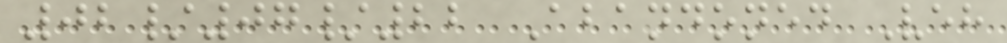02/07/22 Abandoned Veh
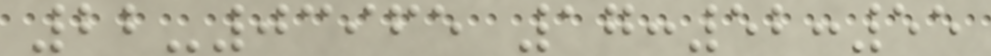22-03965 17:52:55
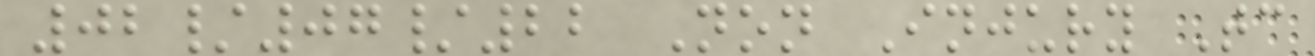02/07/22 Non Injury Tc
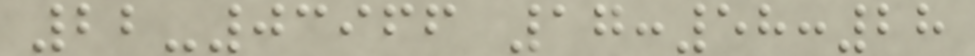22-03966 17:58:28
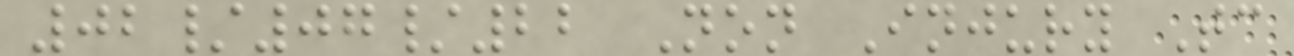02/07/22 Non Injury Tc
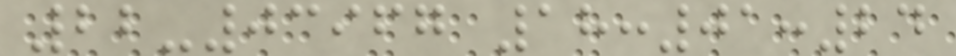22-03967 18:01:24
